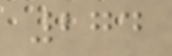274
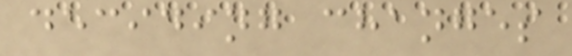deciding changes
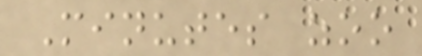Minutes zoo
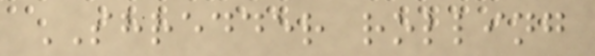SHREDDER rolling
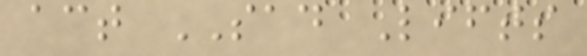act SAD Lifts
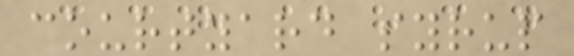courtyard syrup
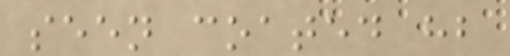seen coated hb
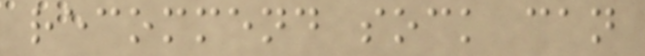recommend sock can
